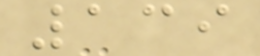139
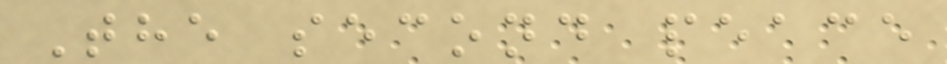The second peace
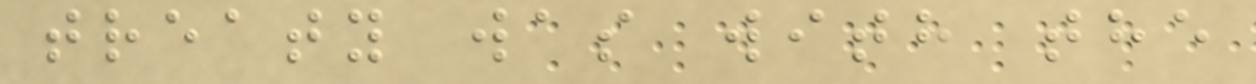treaty was with the
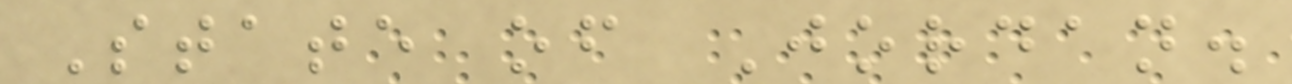State of Jordan.
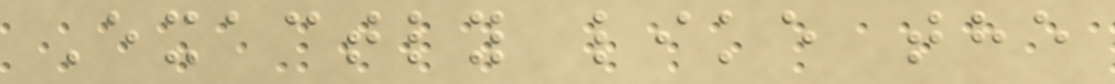Exactly like the
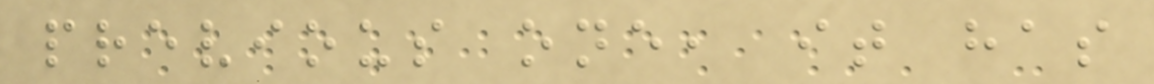previous one, it has
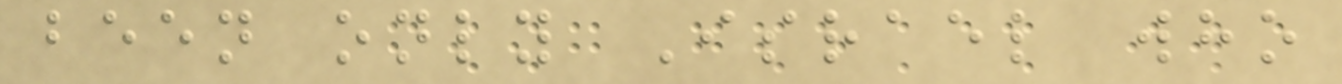been only Israel who
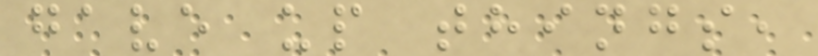gave up things,
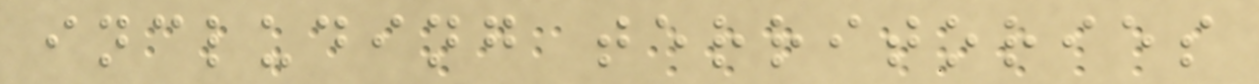including territories
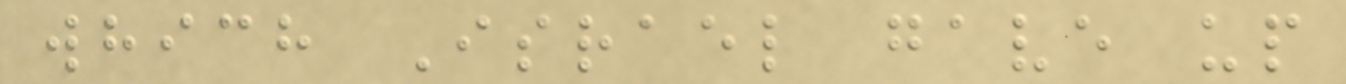which Israel gave up
